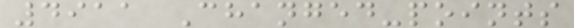4911 Changed-points
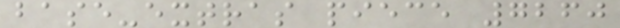base-extras piece 7260
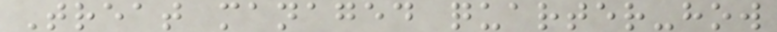Treat managed quarter-how
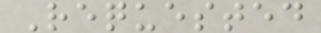Requested
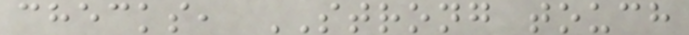checks, STRONG touch
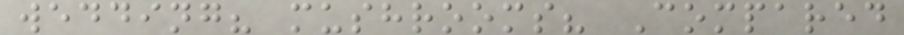wedding? mushrooms? Compared
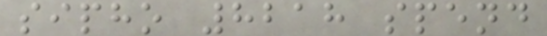sipho 8218 spend
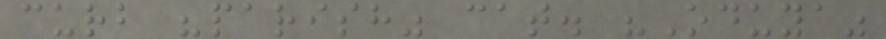curb "parish" cat. "Oduya"
